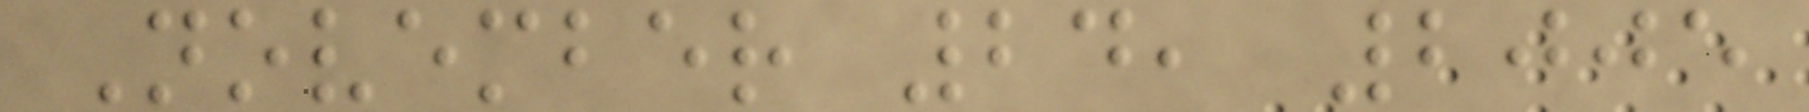November 24, 2005
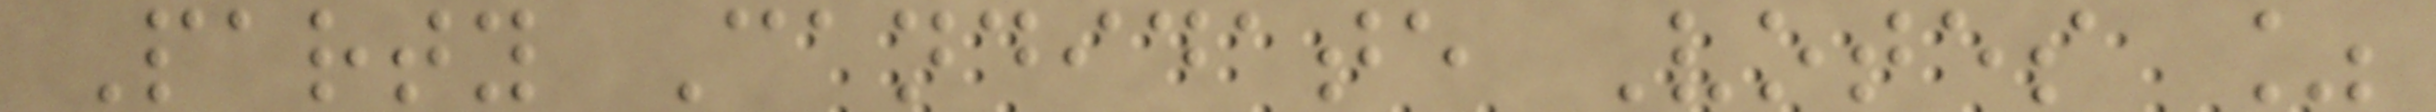Party Candidate Votes %
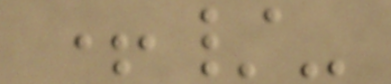+/-
